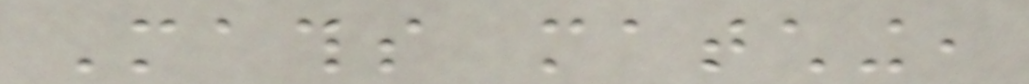Maths matching,
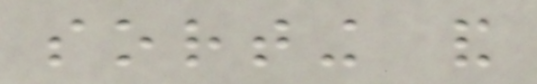sorting and
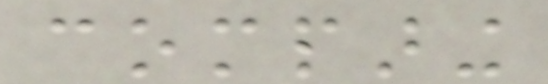comparing
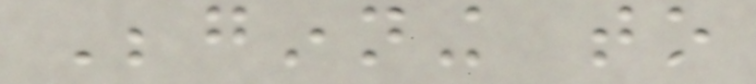Beginning to
